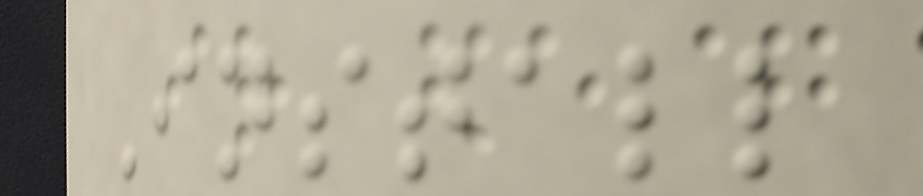Install
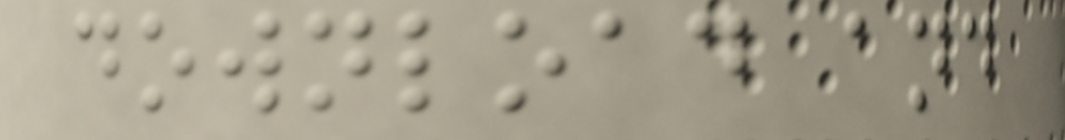download and
